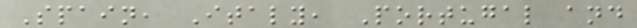Spain, Italy, Portugal and
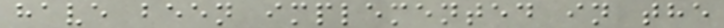have been implemented in the
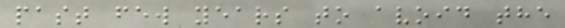past few years to avoid the
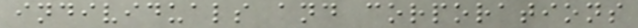individuals and corporations
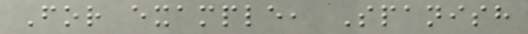For example, Spanish
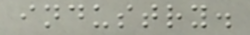industry.
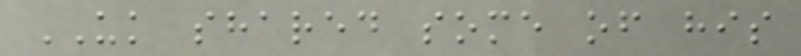UK shared some of his
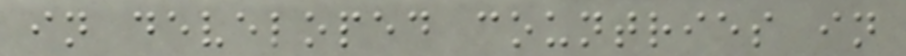in developed countries in
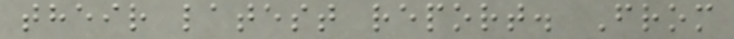their latest report. From
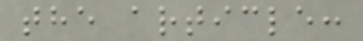the article:
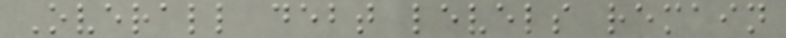Overall debt levels remain
